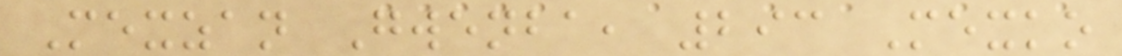Mexzan Gwenba, 293 Mexko
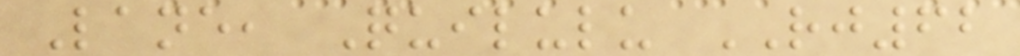Lane, Quilulu RJ62
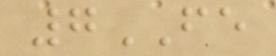7FE
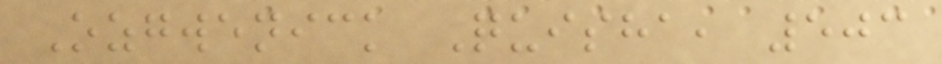Ozgwenick Quisha, 503
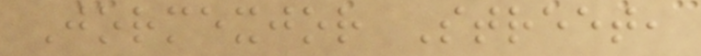Jormexjor Street,
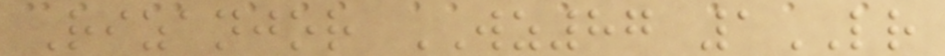Rizanjor WZ87 1LR
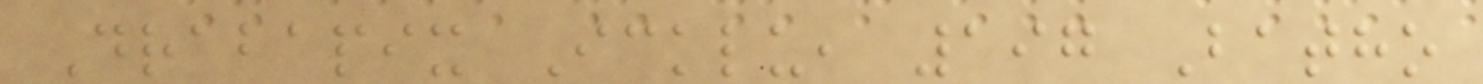Drabapix Icklu, 197 Batho
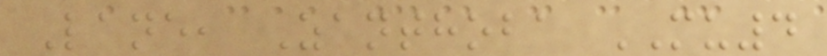Lane, Zanthoba MU4
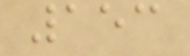153
